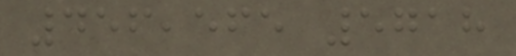456,565 5718
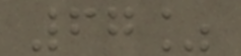67%
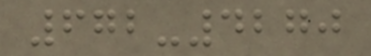672-4270
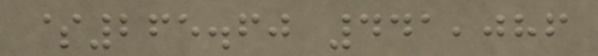$265.60 441,086
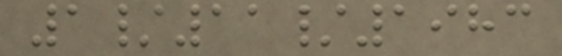1/11/1983
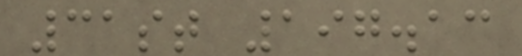31st 197.13
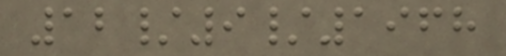12/9/1968
